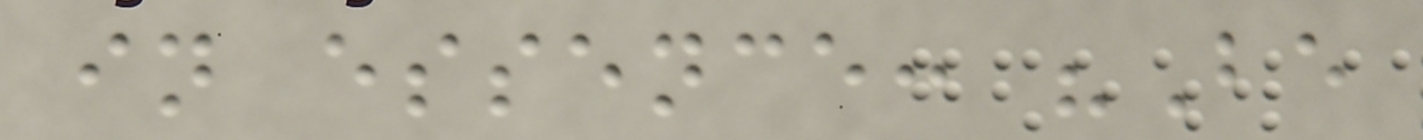in essence: "Be
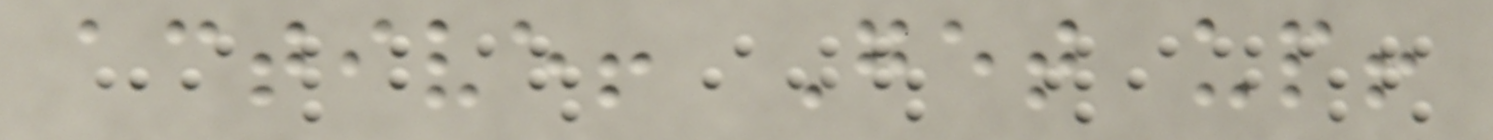active! Get up!
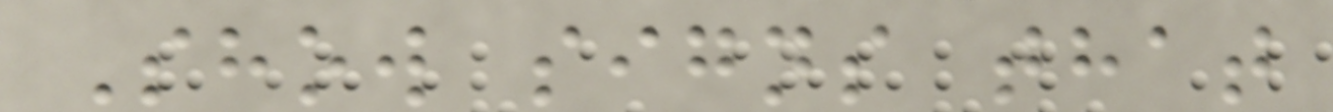Show signs that
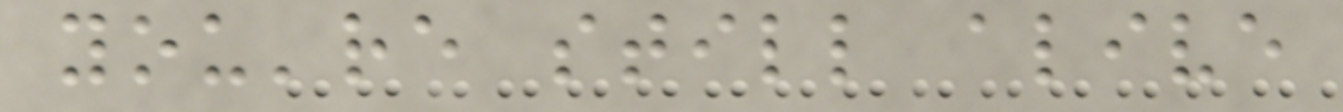you're still alive
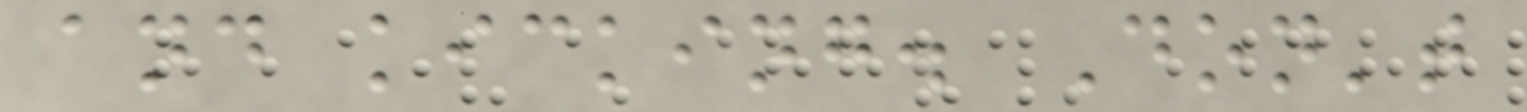and kicking. Don't
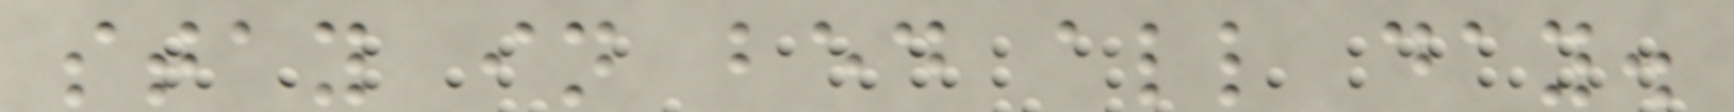stay in bed all day.
